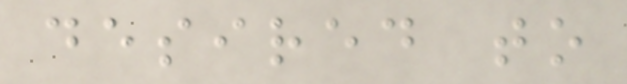desired to
